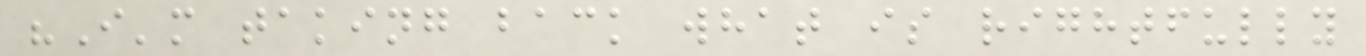"I'm taking back what is rightfully
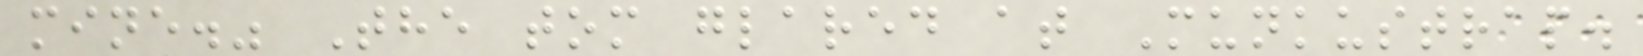mine." The tom glared at Munkustrap.
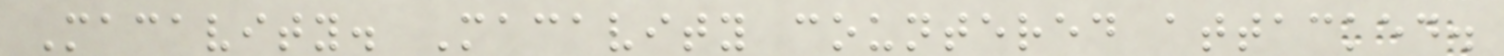Macavity. Macavity countered attacked.
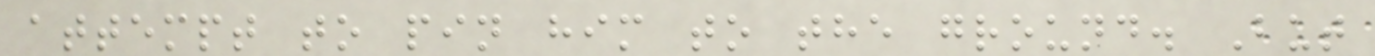attempt to pin him to the ground. But
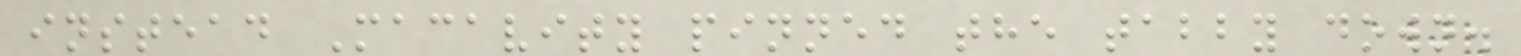instead Macavity pinned the tabby down.
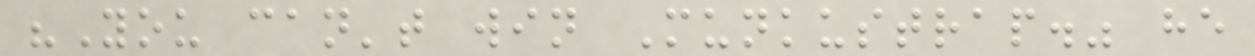"You can't win Munkustrap." he
